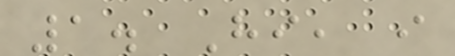1. Hi, i
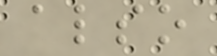also
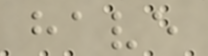have
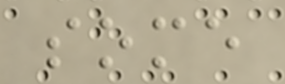some
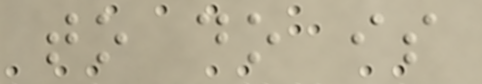to do is
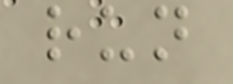run
